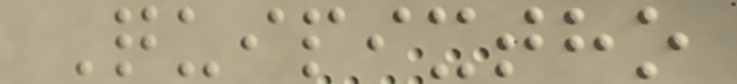Quipixtho
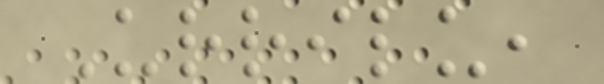Urrilu,
